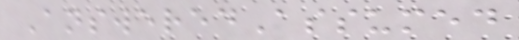AnsweredAssumed
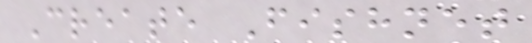Create Fishnet
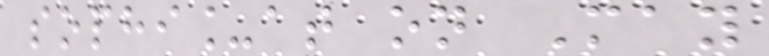sophi_at on May
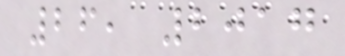26, 2017
